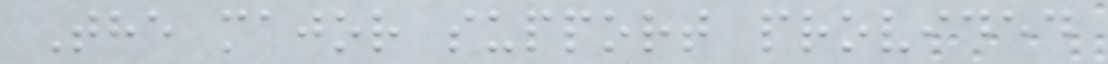The major support provided
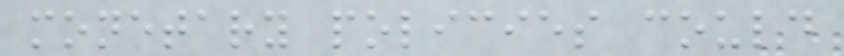monetary policies could
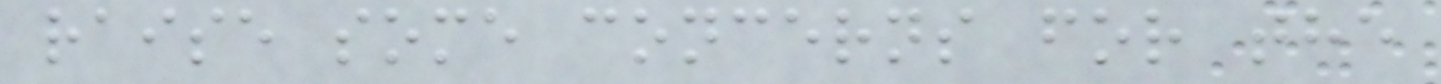raise some concerns for the
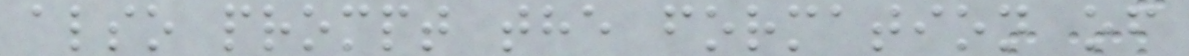also prompt the formation of
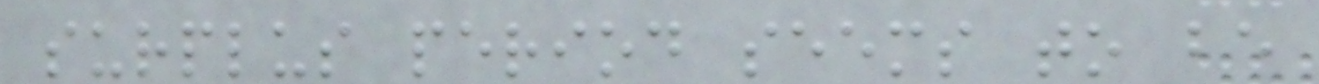surplus period seems to be
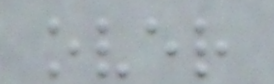over
